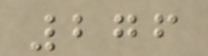276
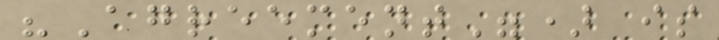"Agreement") is
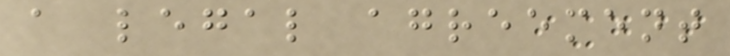a legal agreement
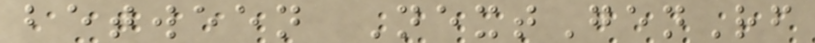between NextGenRf
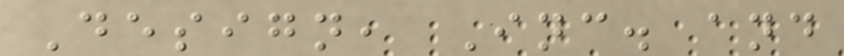Design, Inc. and
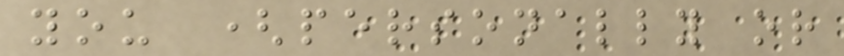you (personally or
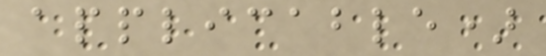applicable)
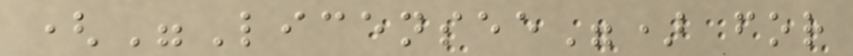("Licensee") for
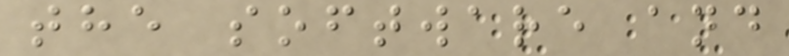the software and
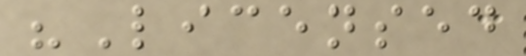"Licensed
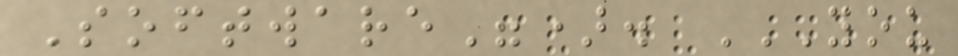Software"). YOU
